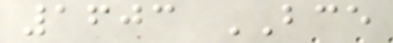1603 BCE
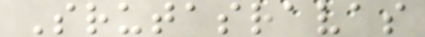Srutasravas
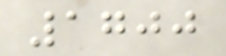1700
